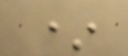*
